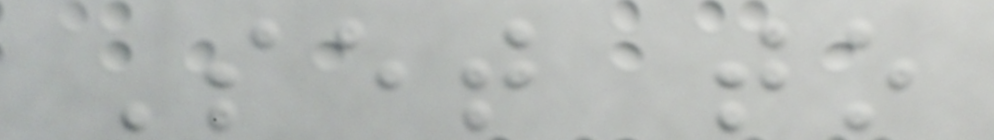Set to
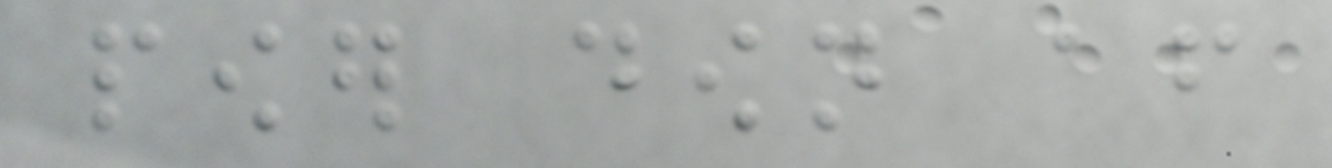power down after
